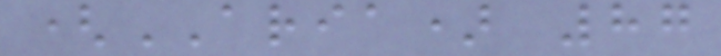(ARIA) 87
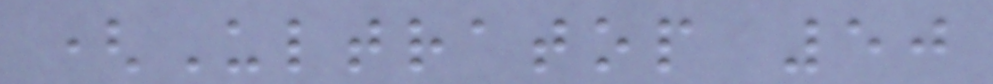(Ultratop 50
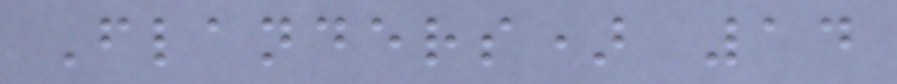Flanders) 14
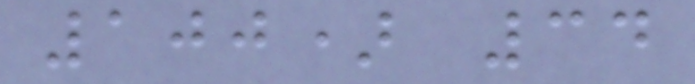100) 34
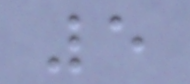5
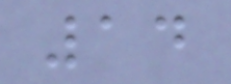14
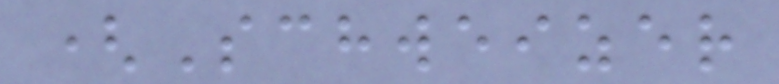(Schweizer
